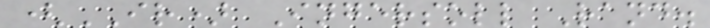(IR) Ingersoll Rand.
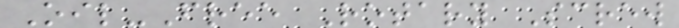Oil-Free Rotary Screw
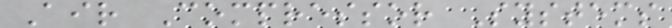Air Compressor Systems
